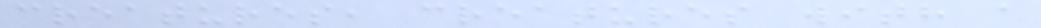creatures, creatures with a
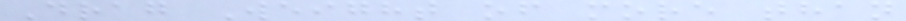Drag Weight of more than
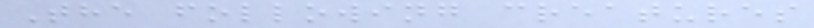The following creatures
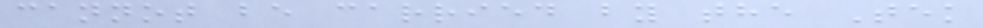cannot be carried by the Tek
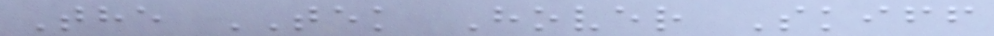The TEK Hover Skiff
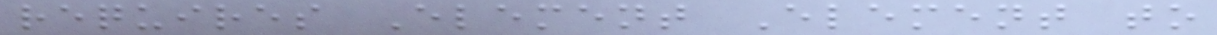requires Element Element to
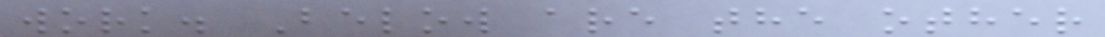work. Below are the other
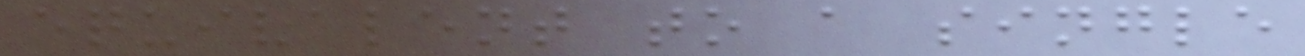equivalent to a single
